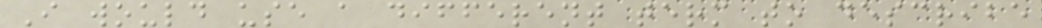I would use a different term to describe
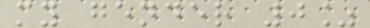my gender 0%
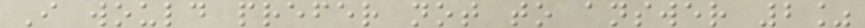I would prefer not to answer 2%
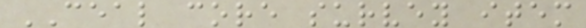CEAL core survey item
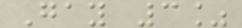Gay 3%
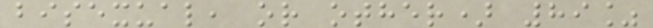bisexual, or other) 89%
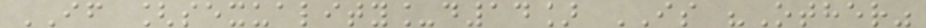IF [sexuality_d14] IS "Other"
